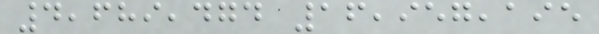4,689,474 16,957,195
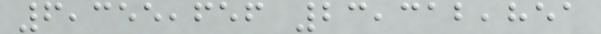6,355,656 23,312,851
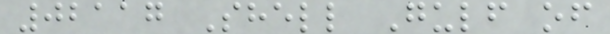02117 Shell Gulf of
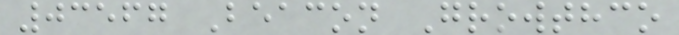03567 Beacon Growthco
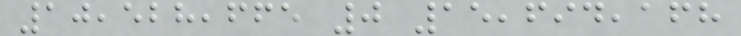10,528,665 0 15,694,168
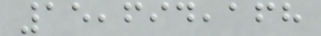15,694,168
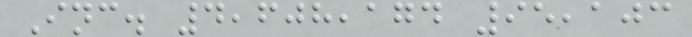Inc. 4,608,174 95,103
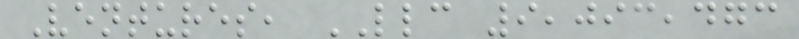Ventures, LLC 9,093,473
